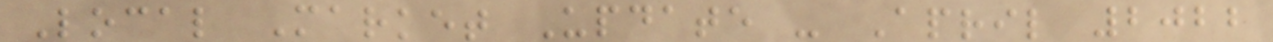Local Market Update - April 2022
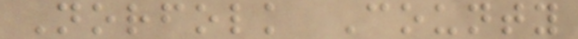Norfolk County
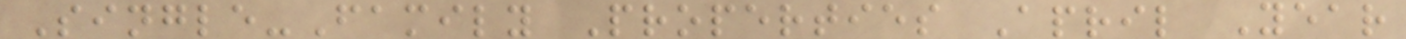Single-Family Properties April Year
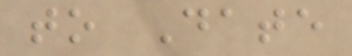to Date
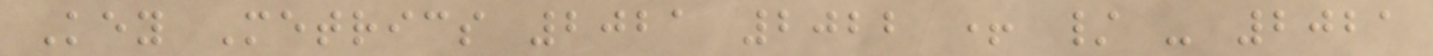Key Metrics 2021 2022 + / - 2021
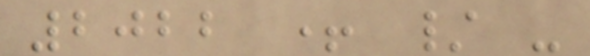2022 + / -
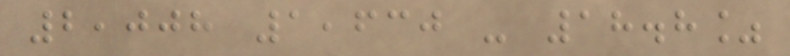2,008 1,630 - 18.8%
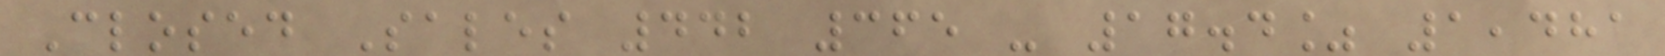Closed Sales 442 365 - 17.4% 1,481
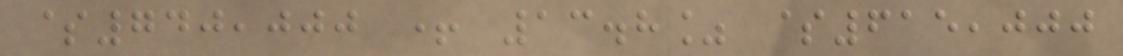$740,000 + 13.8% $615,000
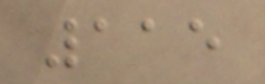115
